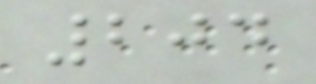204
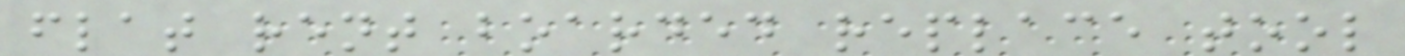flat rent boarded replace tool
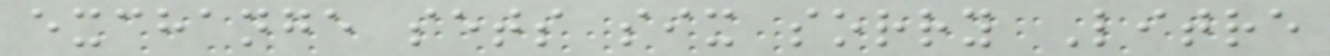exchange sets six sorry Litre
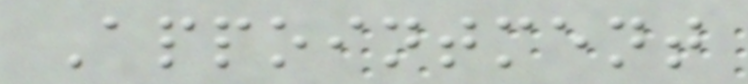Appointment
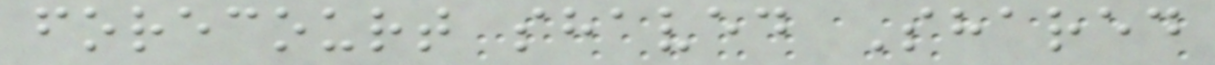forecourt shaved Shared
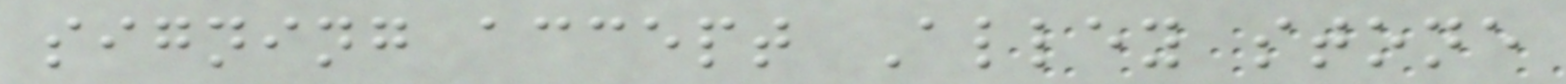signing accept Alley stone
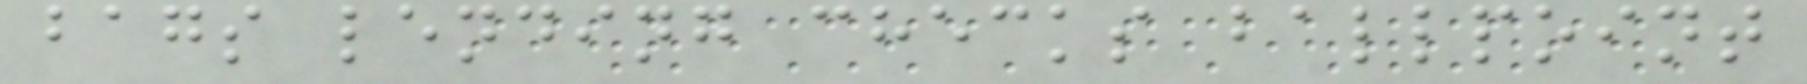bags lending checks ballpoint
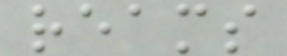reams
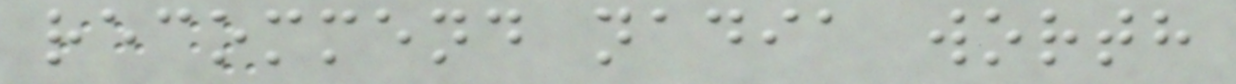recommend nadia worth
